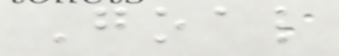Goal
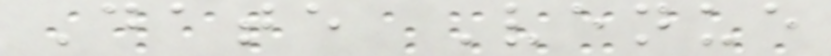Date Venue
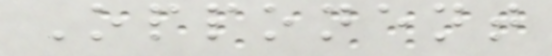Opponent
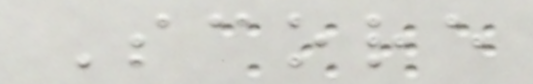Score
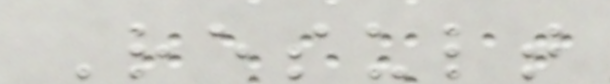Result
